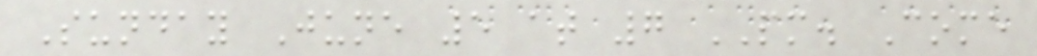Sunday June 5 at 7 PM. Come
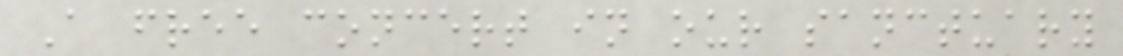A free concert in our sanctuary
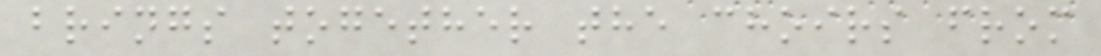brings together the choirs from
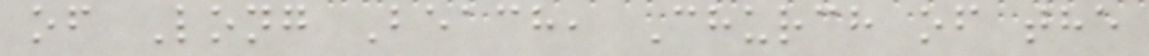of Long Beach, Church of the
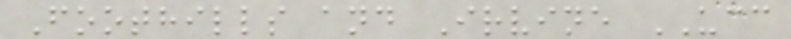Foothills and Irvine UCC
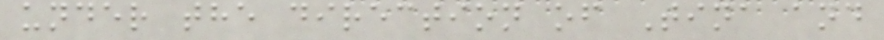under the direction of Tina and
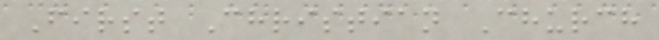First Christian Church
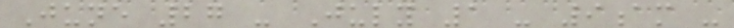June 27 - July 1 - 9am -
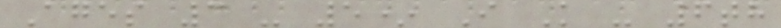Ages 3 - 5* I K - 6th
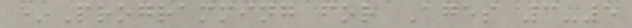*Programming for Ages 3-5
